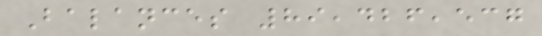Balances 89,426,537
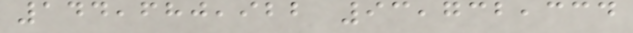144,680,922 93,732,334
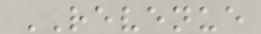REVENUE
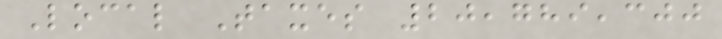Local Taxes 20,789,300
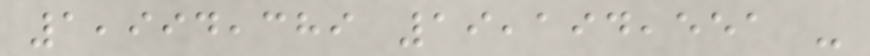1,994,389 19,194,551 -
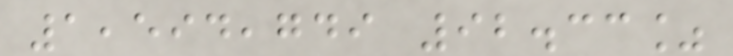1,594,749 92.33%
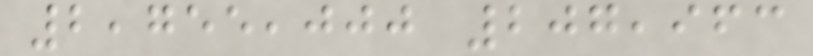2,755,000 207,963
